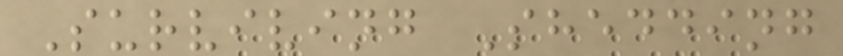Surviving Shedding
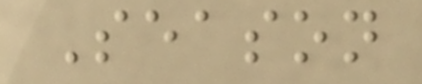Season
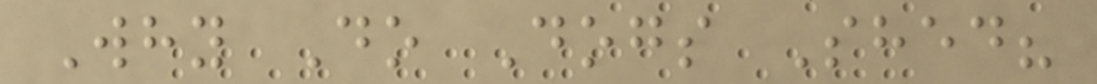Why Do Dogs Shed?
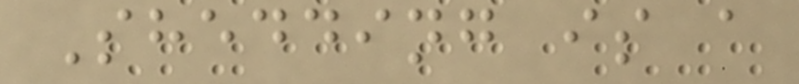Shedding is a
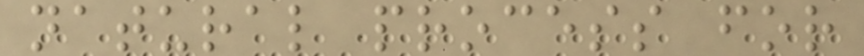natural process for
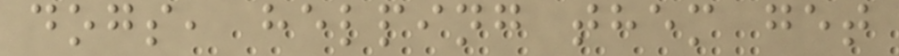dogs, helping them get
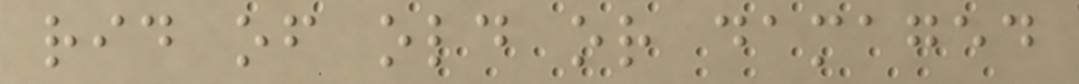rid of old or damaged
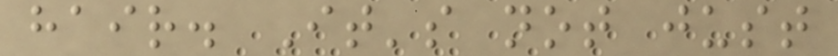hair. It's not just
